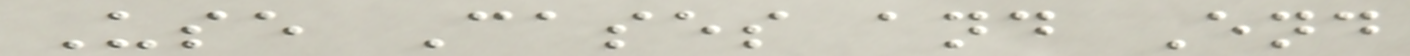Use Cases and End
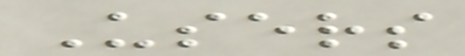Users
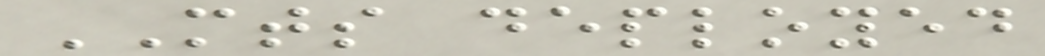MTS deployed
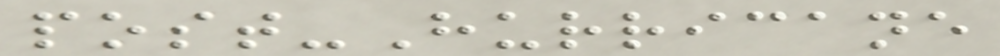post-Hurricane
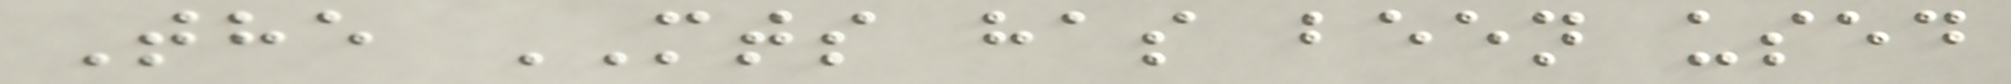The MTS has been used
